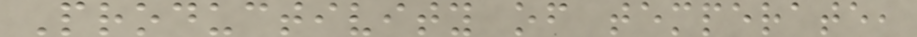Productivity of temperate,
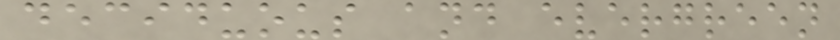deciduous and evergreen
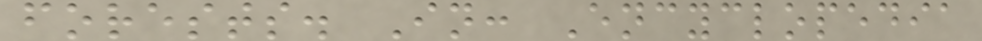forests. In: Encyclopedia
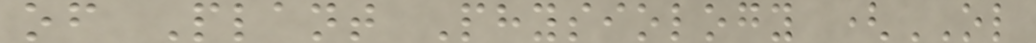of Plant Physiology (OL
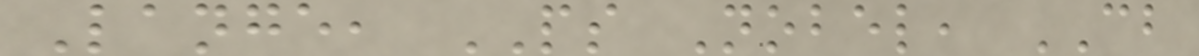Lange, PS Nobel, CB
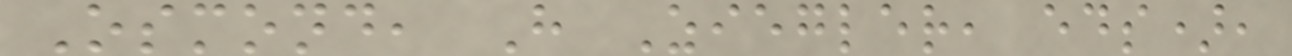Osmond, H Ziegler, eds),
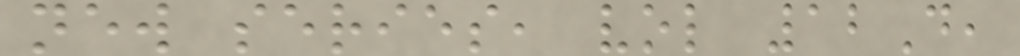new series, vol 12D,
